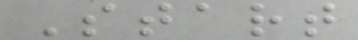Start
